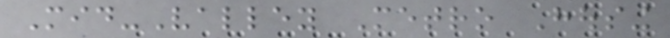Mid-Valley Metro Housing
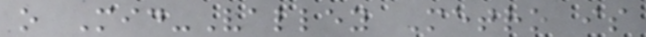o Mid-Valley Metro is
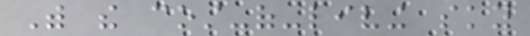With the cost-of-living sky
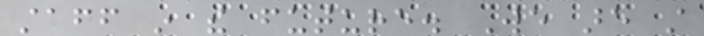staff in the future. We are still
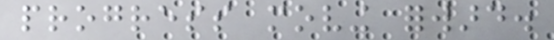progress moving forward.
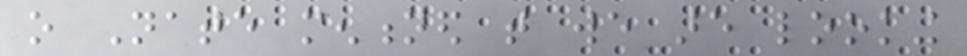o Nate mentioned that we are looking
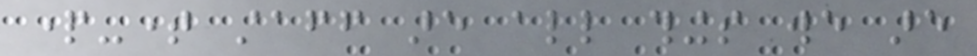part-time staff are all things we are
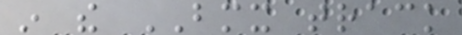in the BMX track
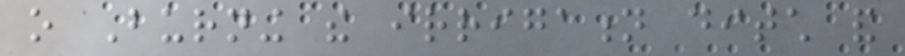o Burning the irrigation ditch and
